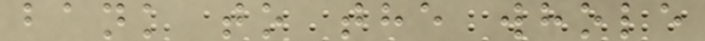bank to the whole
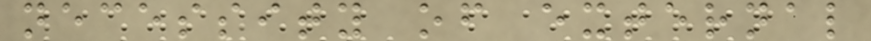necessity of external
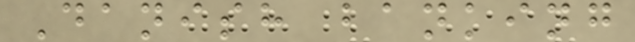Danish banking
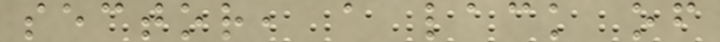sector, a lack of
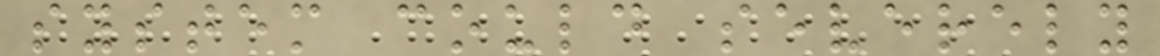system could severely
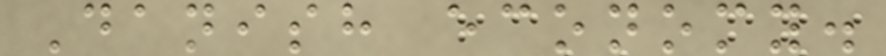Danish economy.
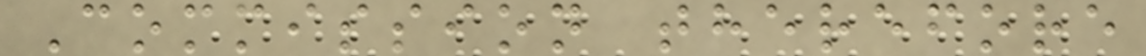Commission therefore
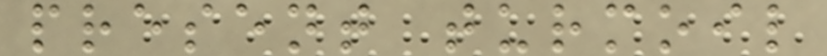present turmoil
